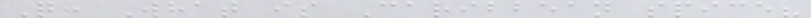Q: What is Caribbean spice?
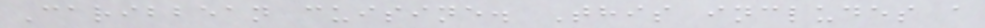Caribbean cuisine. This includes a
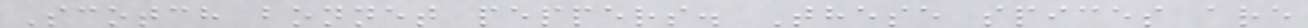Scotch bonnet peppers. These spices are
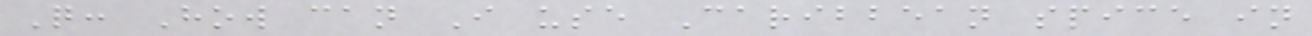Q: How can I use Caribbean spice in
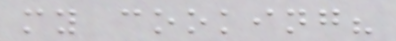my cooking?
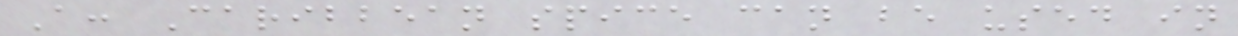A: Caribbean spice can be used in
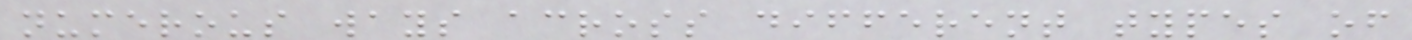numerous ways across different types of
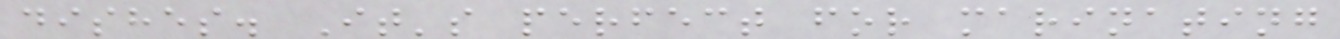dishes. It's perfect for marinating
